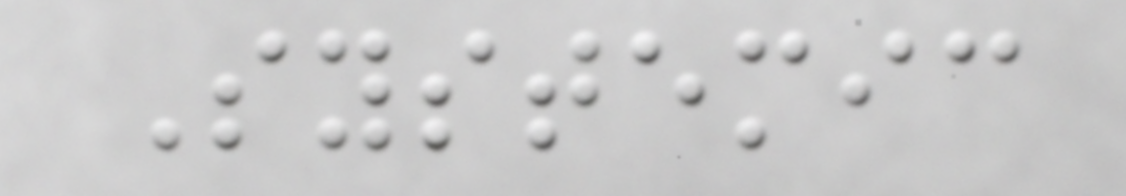Systemic
